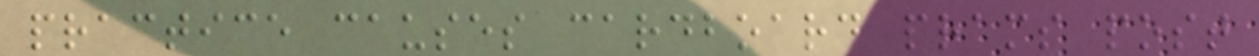practice causes cardboard prams post
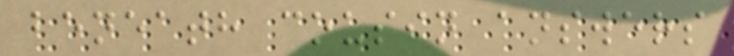beneath cousin answers
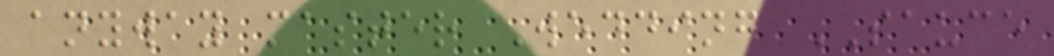anyway master Wedding SAUCE
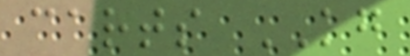carts KG
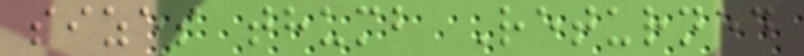sizes thumb Returned
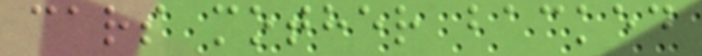cars mother backed
